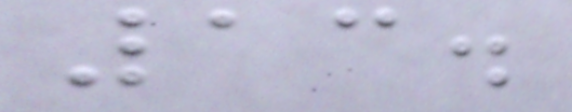13.
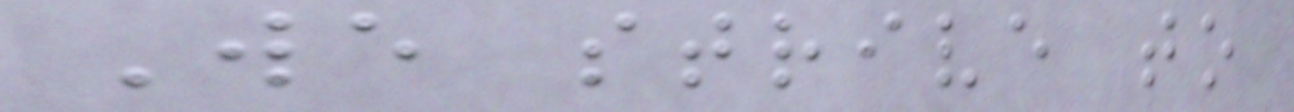We strive to
